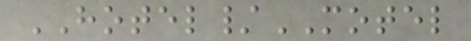HOTEL/MOTEL
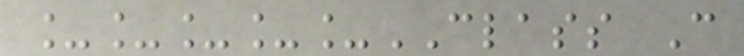_____CLASS C
